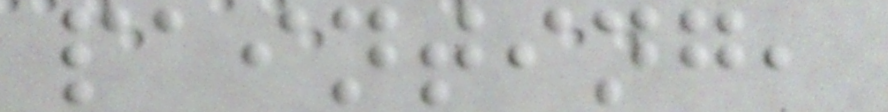painting,
